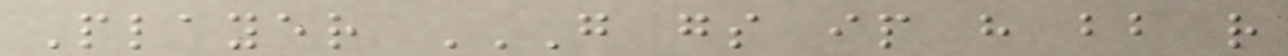Player G GS IP H BB R
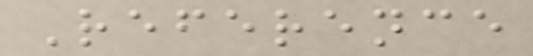Reference
